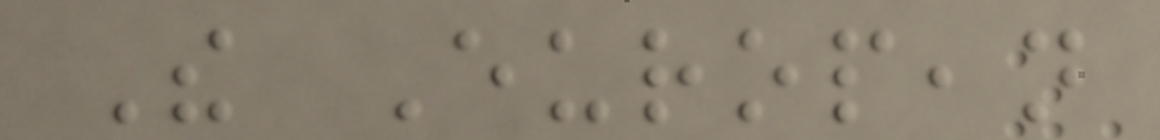The European
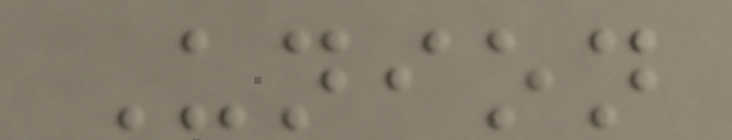Union
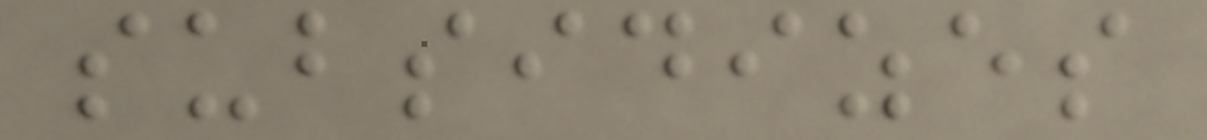subsidizes
